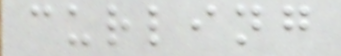curling
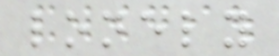lonely
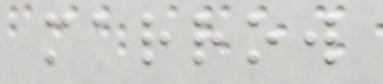marrow
